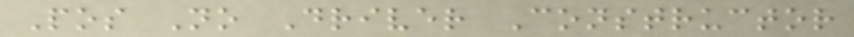Pos No Driver Constructor
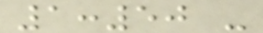1:50 -
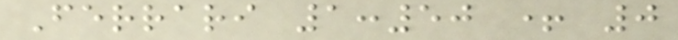Ferrari 1:50 + 0
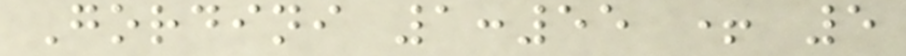Gordini 1:55 + 5
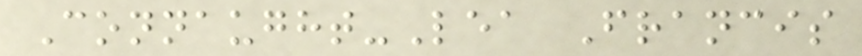Connaught-Lea Francis
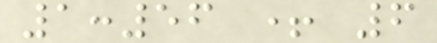1:56 + 6
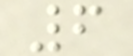6
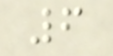6
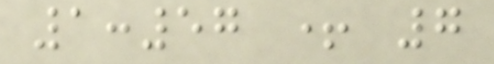1:57 + 7
